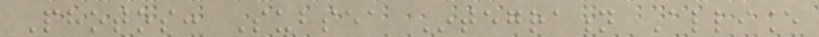Photos: Subsea Integration Alliance
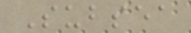Subsea
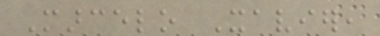Marcelo Xavier,
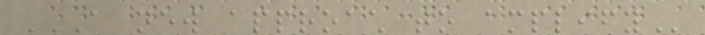A NEW APPROACH TO AMPLIFY
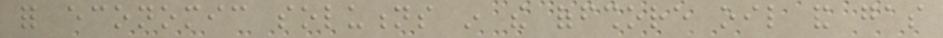for economic solutions in the offshore oil and gas
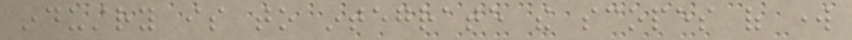industry is to integrate the scopes of work
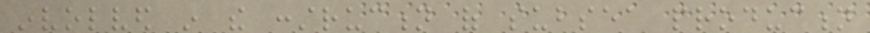involved in the construction of subsea production
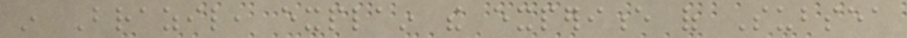in Brazil, explain the experience of Subsea
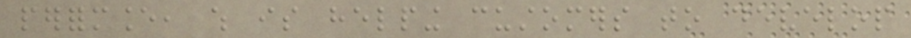performance, which is helping customers to develop
